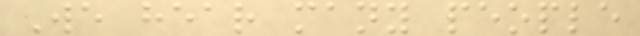We hear many people
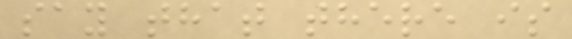say that there is
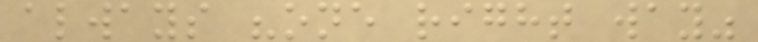always "one right way"
